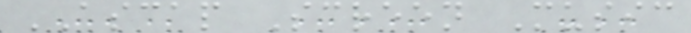ASCAP Screen Music
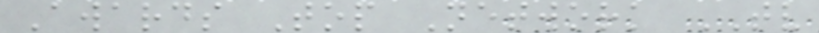Awards Top Network TV
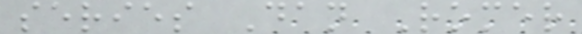series Dan Romer
